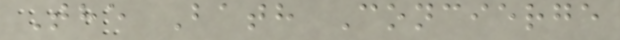The Bath Concierge
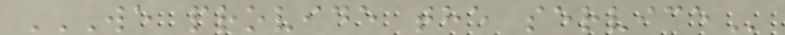WE PROVIDE THE SERVICE
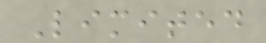Limited
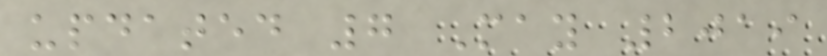updated 7 May 2019
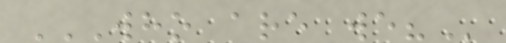WHO ARE WE?
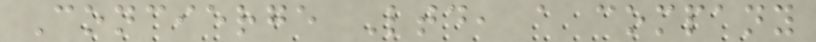Concierge Ltd, a company
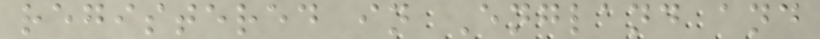registered in England and
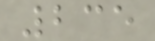235
